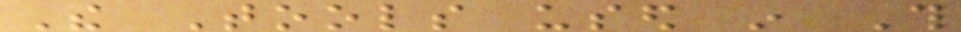The Tools used in This
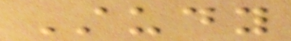Study
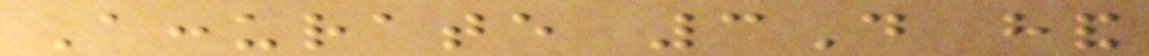Accurate 3D hand
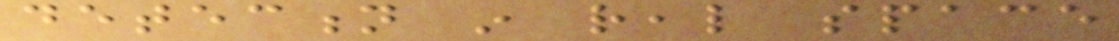detection in real space
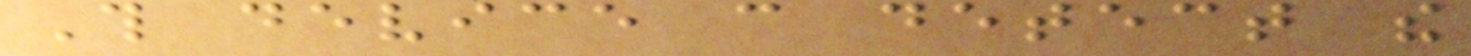This device can detect the
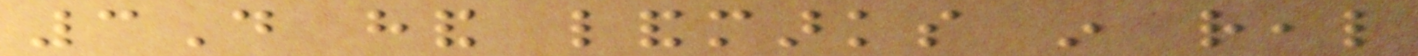3D hand landmarks in real
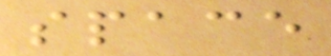space
